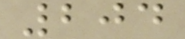204
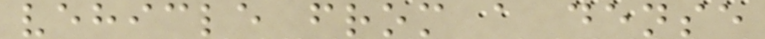vehicle from a dense
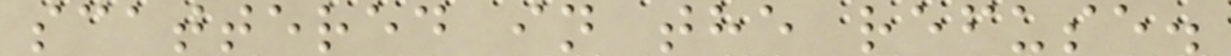scattered in the refuse.
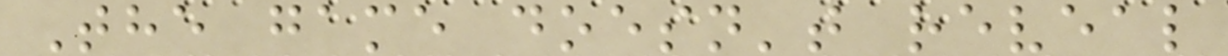The game doesn't reveal
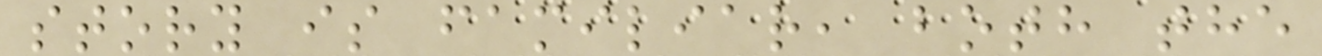story is familiar, both the
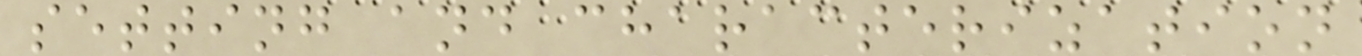setting and characterization
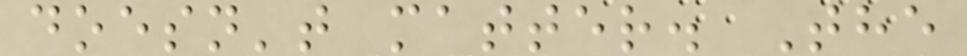doesn't matter. The
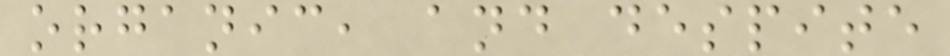organic, and despite
